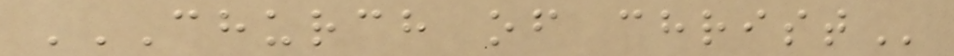CHURCH OF CHRIST
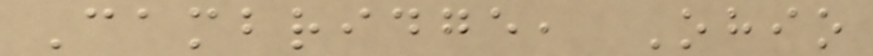Cambridge, Ohio
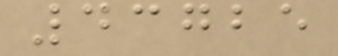43725
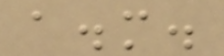a.m.
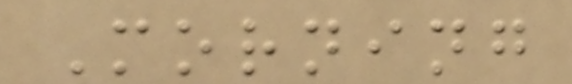Morning
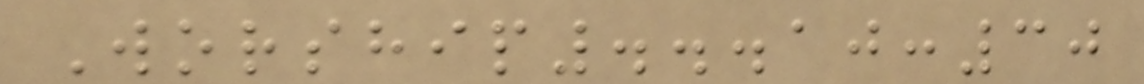Worship...10:30
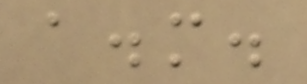a.m.
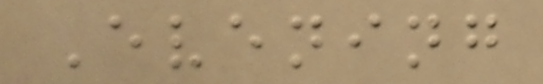Evening
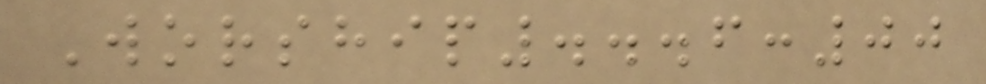Worship...6:00
